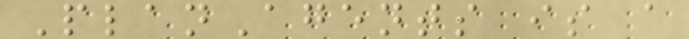PlanAgents is a
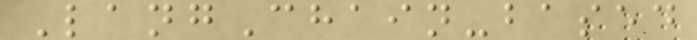LangChain-based
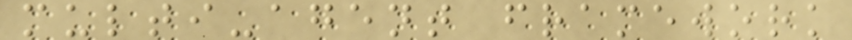multi-agent framework
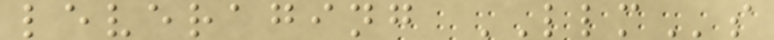leveraging LLMs
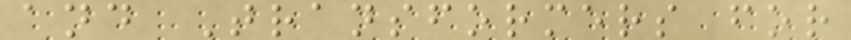and Transformers for
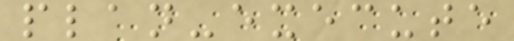plan-execute
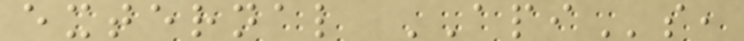external APIs,
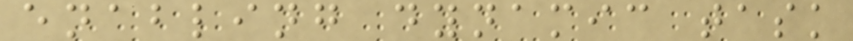enabling dynamic task
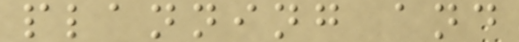planning and
